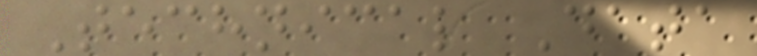Technical Data
